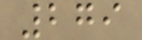279
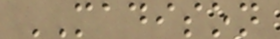MADISON
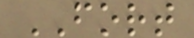FORT
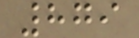879
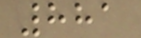881
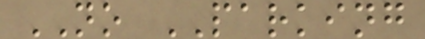NO PARKING
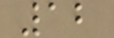12
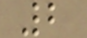2
